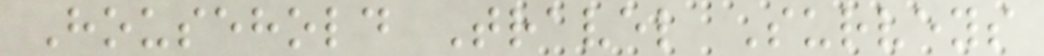Household Travel Surveys
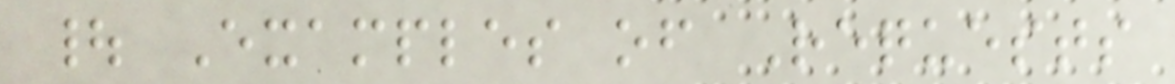| Examples of Requests
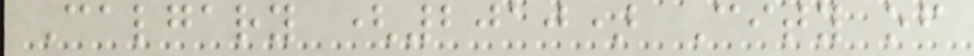Calgary (2010) City of
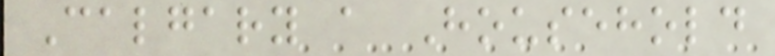Calgary a Household
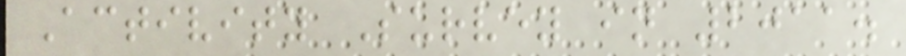Activity Survey in 2011.
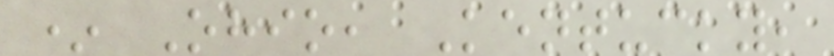* Ohio, Kentucky,
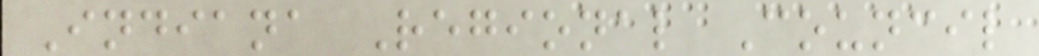Indiana Regional Council
